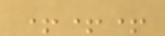+++
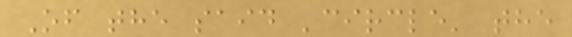Of the said 'circle' the
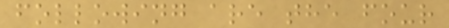following are the four
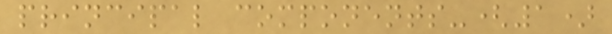principal components-(1)
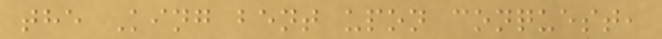the King bent upon conquest,
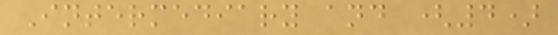Intermediary and (4)
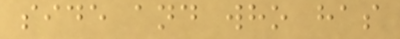side and who has
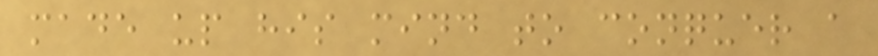made up his mind to conquer a
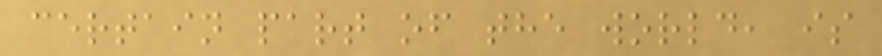certain part of the world, is
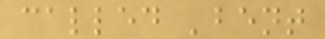called 'bent
